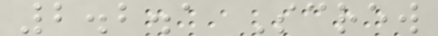2.2.1 Screw
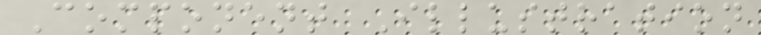Component Illustration
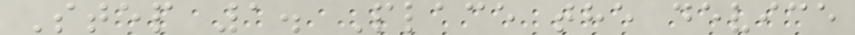Step 1. Place the device
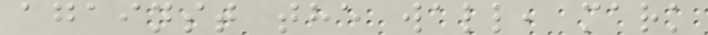against the wall, mark
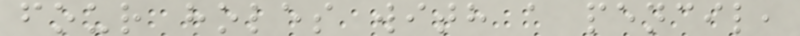four holes with a pencil,
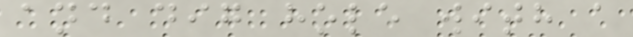and dig hole with a
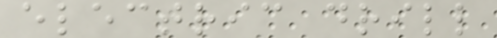electric drill
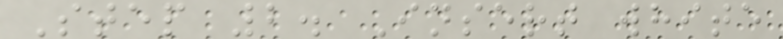Step 2. Insert white
